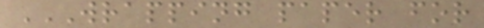WRAPPING PAPER FOR
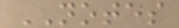NOTES
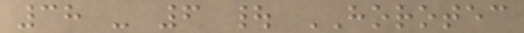38 - 6 | HOROTEC
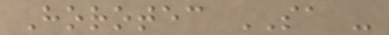Horotec SA -
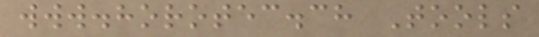www.horotec.ch Tools
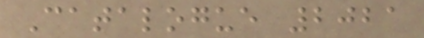Catalogue 2021
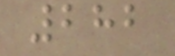282
